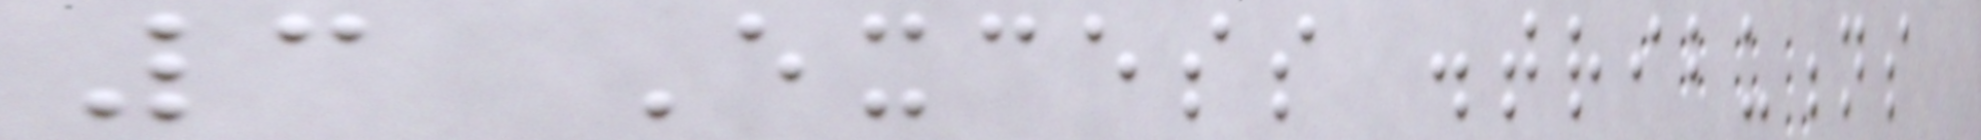3 Excess distributions
